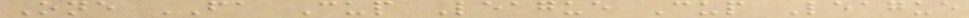One FA Cup League Cup League
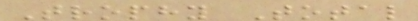Trophy Total
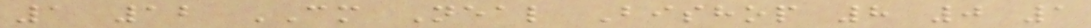1 12 CM Neal Bishop 8 0 1
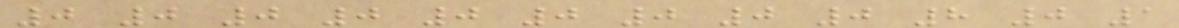0 0 0 0 0 0 0 0 0 8 0 1
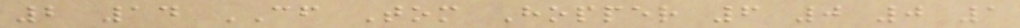2 14 CF Tom Hopper 6 0 0 1
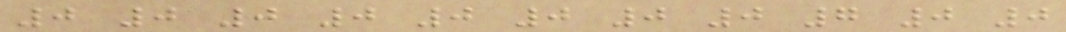0 0 0 0 0 0 0 0 7 0 0
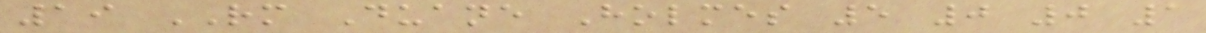19 RM Duane Holmes 5 0 0 1
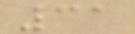31
